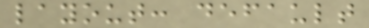layout: default
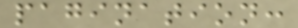pagination:
